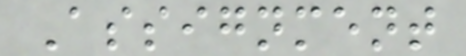Assignment
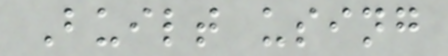Built using
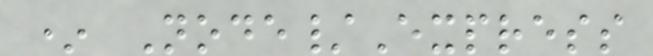* Node/Express
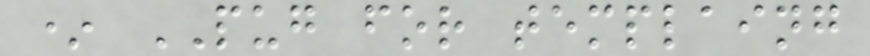* PUG for templaing
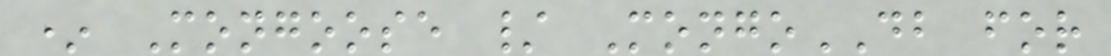* Mongoose / MongoDB for
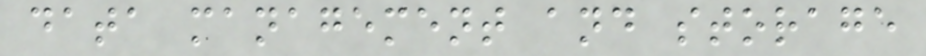data management and storage
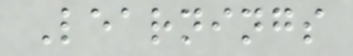Learnings
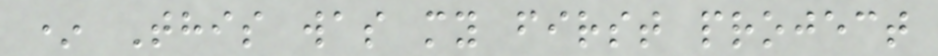* This was my first project
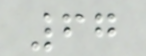67
